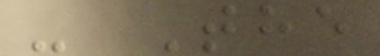- The
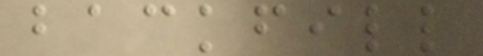backfill
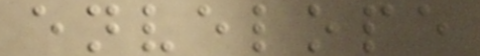envelope
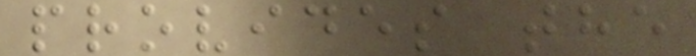provides the
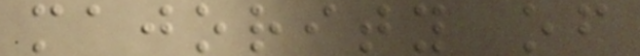majority of
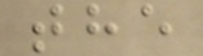the
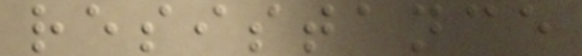resistance
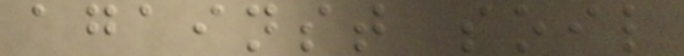against soil
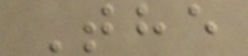The
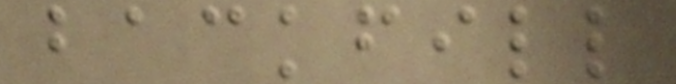backfill
